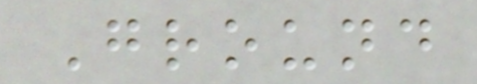Ground
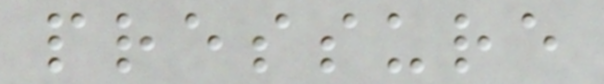pressure
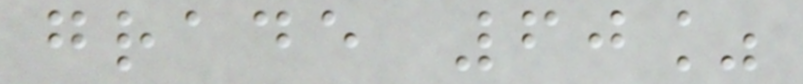grade 60%
